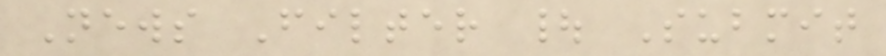News Filter | Submit
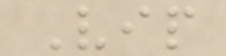Vip
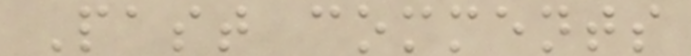Past comments
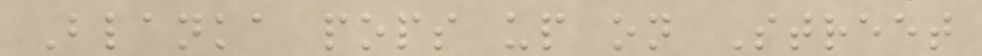Blanka pops up on Street
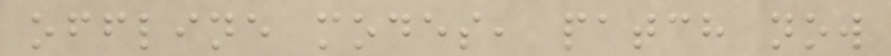offline modes, patch now
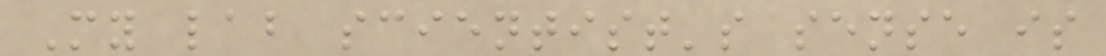My lab scientist's sense is
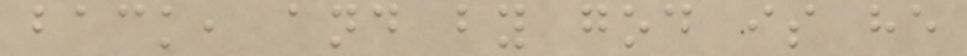back, and by god is he
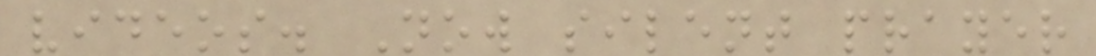videos. Now silent prayer
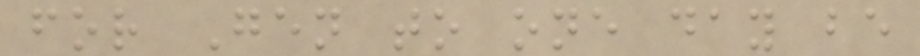for Gen to one day be
